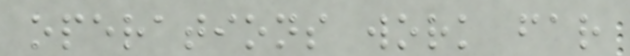operations work far
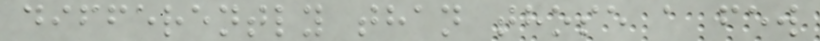differently than those a few
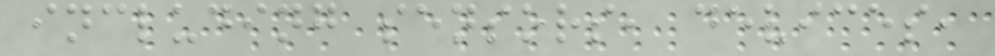including sensors, devices,
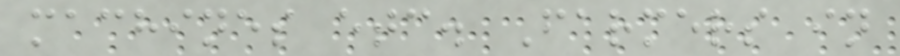machines etc. Farmers in
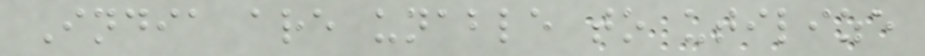India are unable to utilize
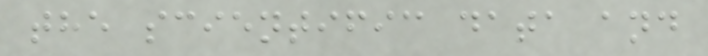the scientific data and
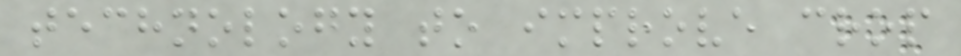technology to improve crop
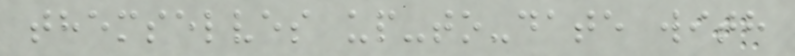themselves up-to-date with
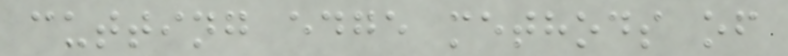cutting edge methods of
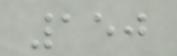150
